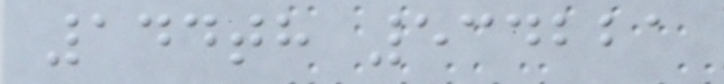144th 534221
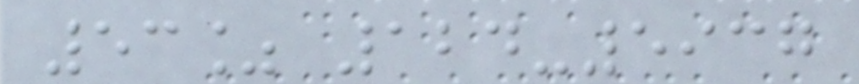53% 124-5937
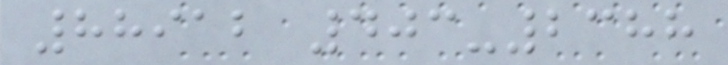88912 403-2388
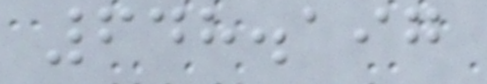648.197
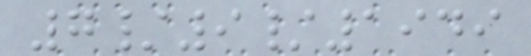7/9/1949
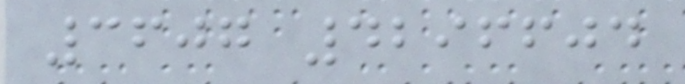3607 4296604
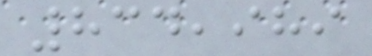834,989
